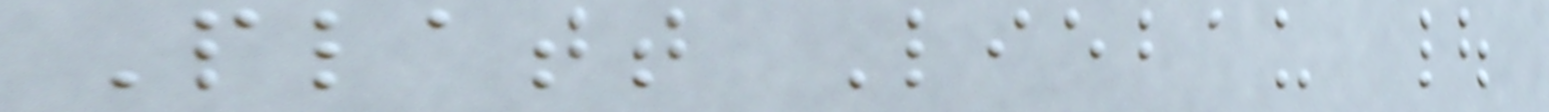Platt Liebau |
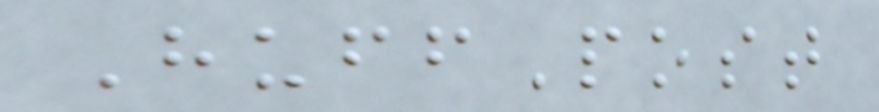HuffPost
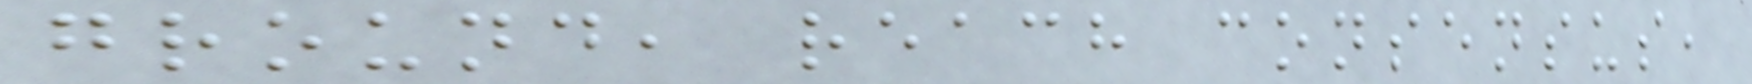ground, reach consensus,
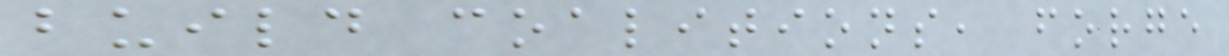build coalitions, forge
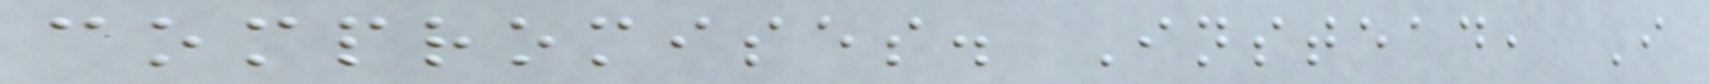compromises. Instead, I
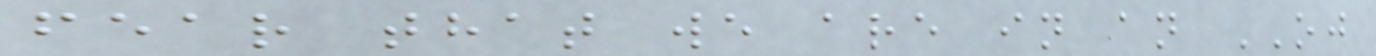fear that we are in an OJ
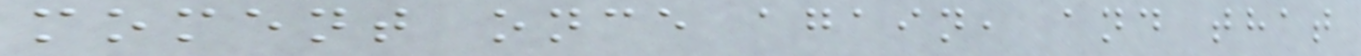moment once again, and that
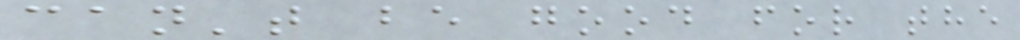can't be good for the
